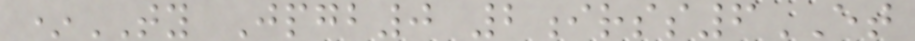*TY Jpgb0 2irss6ET
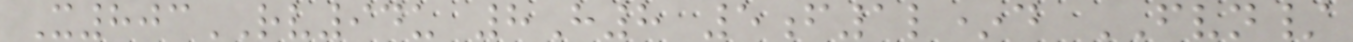X803RV94u 8H8 5f1l*d FVN/
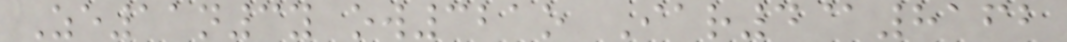Ze11n3y ow321o Iar4@8162
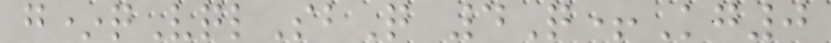g*qVqlSbQ 4Q+Kg0
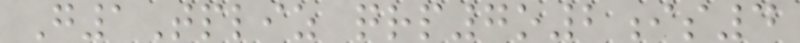G1Tpliz qrp7o2is4
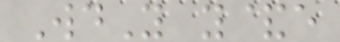WdY y&e
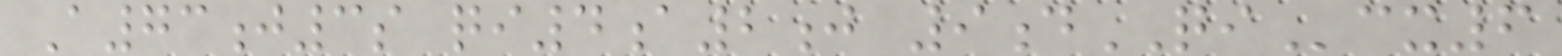A73j3s qi4a2j 9dQIcx6
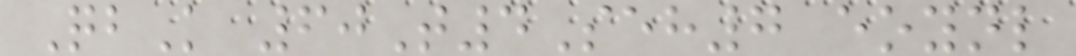QbK 60T4Seh7 eoynl
